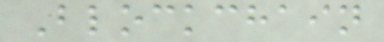Blockchain
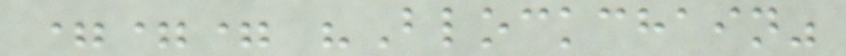=== "Blockchain"
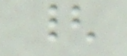{
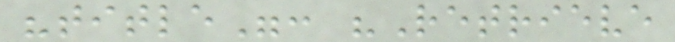"title": "Retrieve
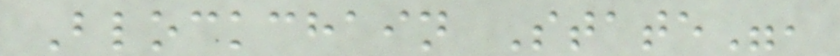Blockchain State",
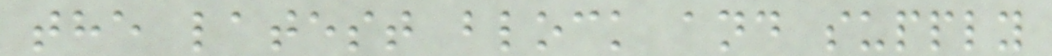the latest block and supply
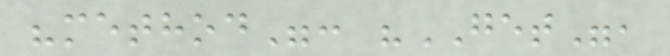"method": "GET",
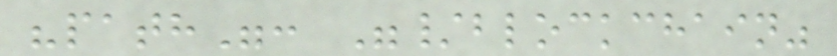"path": "/blockchain"
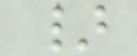}
